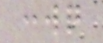:wq
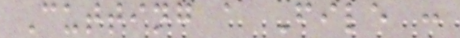Cutting a File :
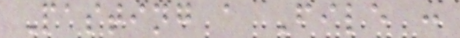Pasting a File :
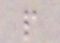p
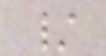/
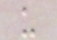u
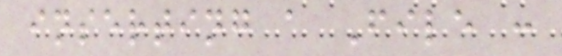inserting a File :
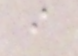i
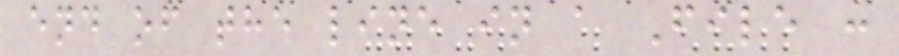end of the line in a File :
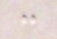:
